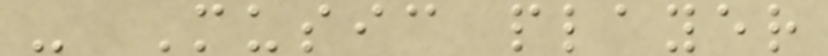- Music player
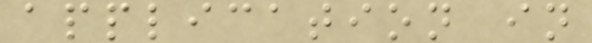application in
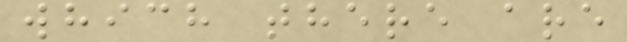which there are
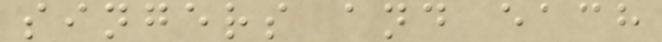singers and each
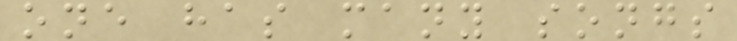one has many songs
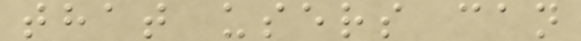that users can
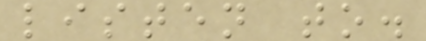listen to.
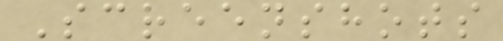Screenshots
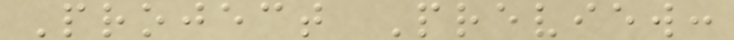Project Preview:
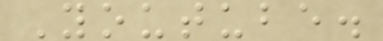Youtube.
